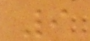9
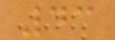43
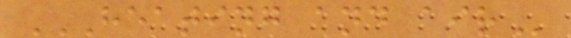HEATING AND AIR
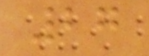27
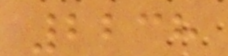2238
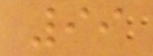99
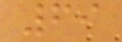69
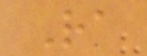Ra
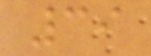39
